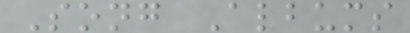Song Albums
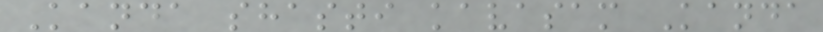Kanda shasti kavasam Kanda
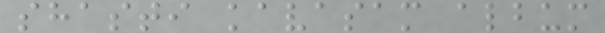shasti kavasam album
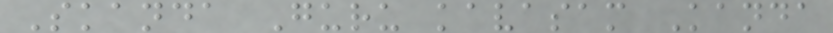Skanda Guru kavasam Kanda
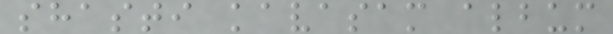shasti kavasam album
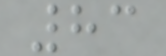83
